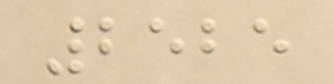2525
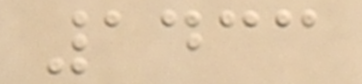1433
